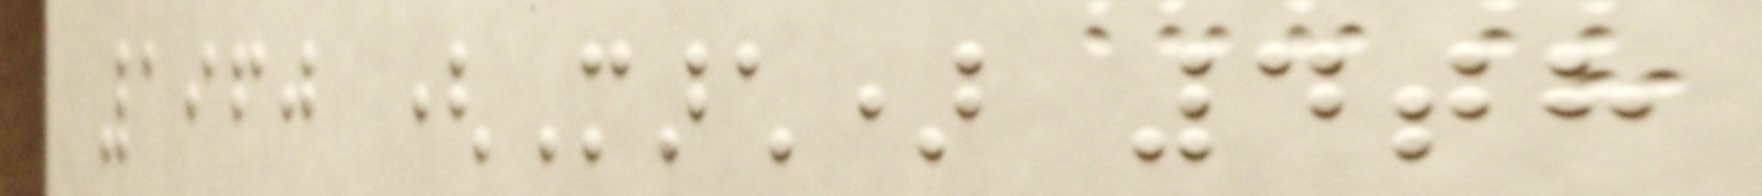1960 (March) 4th
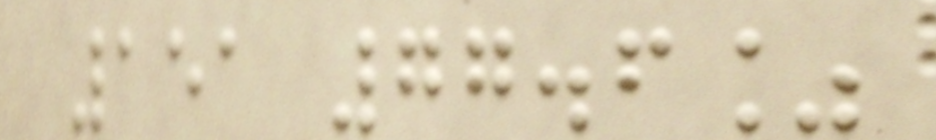151 77.6%
